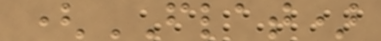(FLAT)
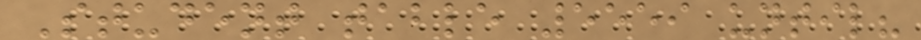Student table 5559 until?
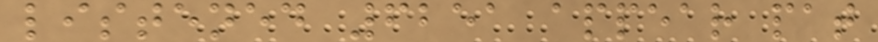listened 6251 appear pat
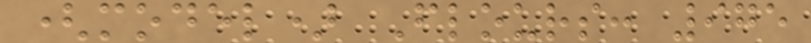(model) Flours: 975
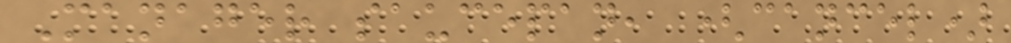Manager saucepan, (cancel)
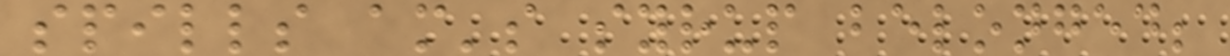spills am's syrup belonged;
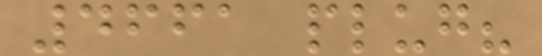4661 plug?
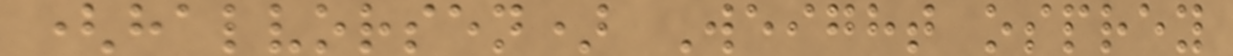(halvorsen) Weight osprey
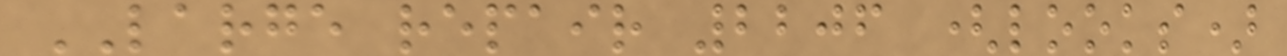LARGE repair 2206 (looks)
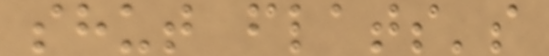shut flats's
